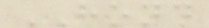HOND
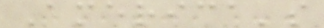America's
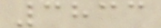3833
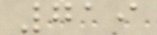719
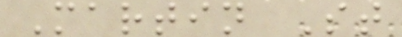Martin St
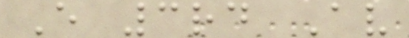E 3rd Av
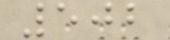502
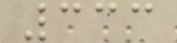333
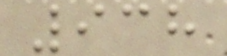938
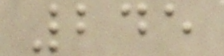245
